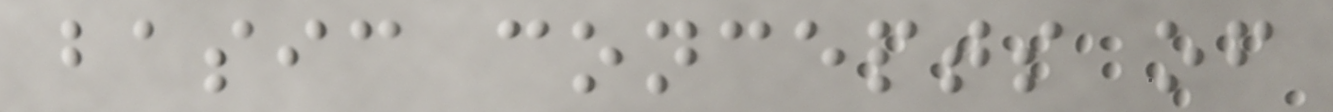basic concepts of
